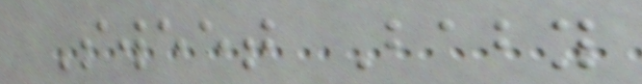Sweet Baby
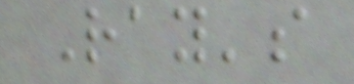Ray's
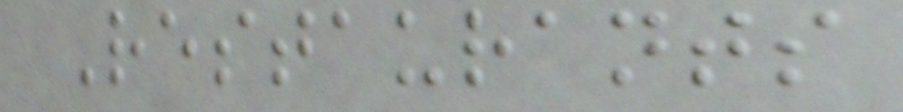Restaurants
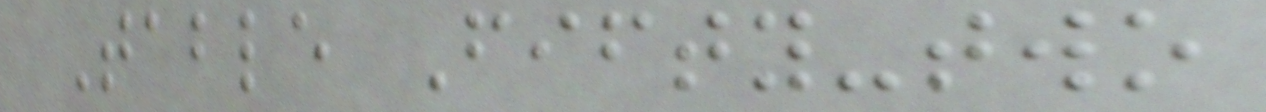Table Fifty-two
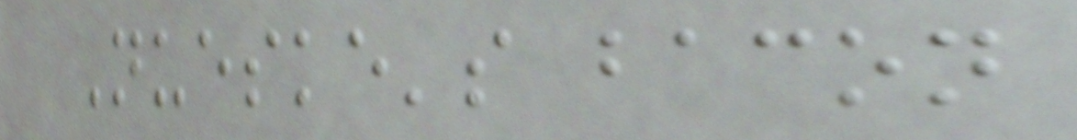Nueske's bacon
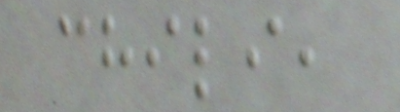chili,
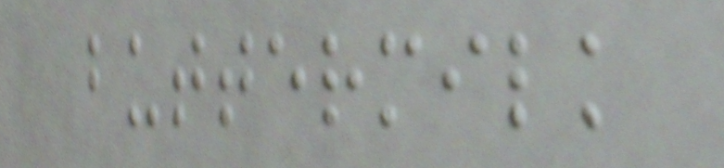buttermilk
